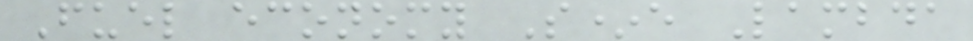Fuel economy S*e Lambda
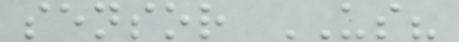sensor US?
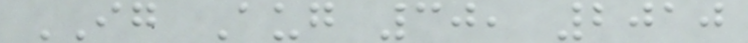IG Aug 30, 2010
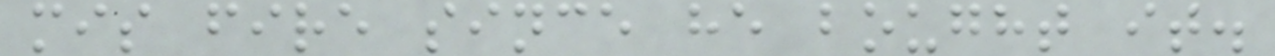mis fire since he bought it.
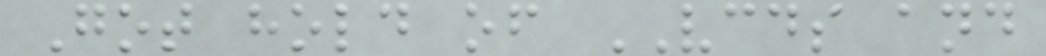Got hold of VCDS and
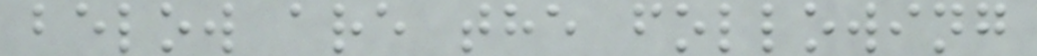below are the following
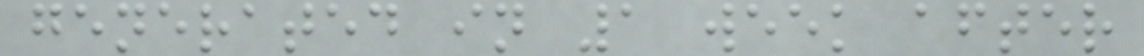generated in 1 week after
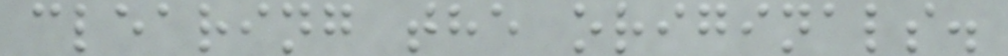clearing the originals.
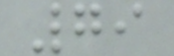79
